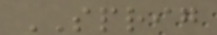SPRIG
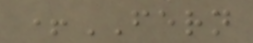+FERN
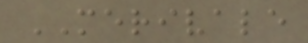MERIVALE
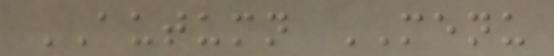AUTUMN MENU
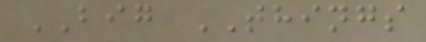BIG THINGS
